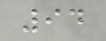94
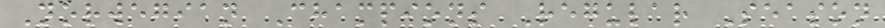Norwegian Champions Regular Season
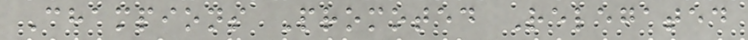Champions Promoted Relegated
